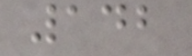142
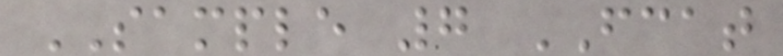SAMPLE 7 FCAT
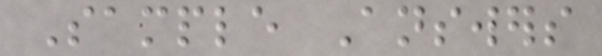Sample Answers
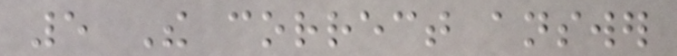5 The correct answer
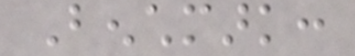Benchmark:
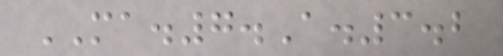MA.7.A.3.2
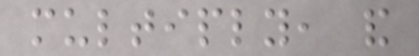multiply, and
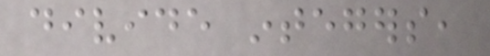divide integers,
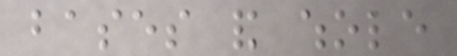bases and whole
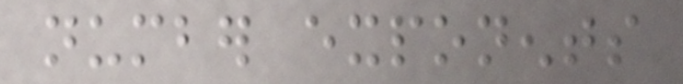number exponents
